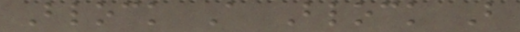Block A Block B
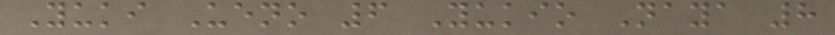Yuki Ueno 6 Yukio Naya 8
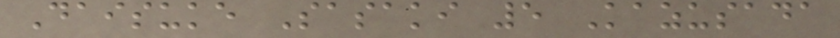Daisuke Sasaki 5 Kazusada
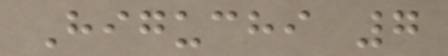Higuchi 7
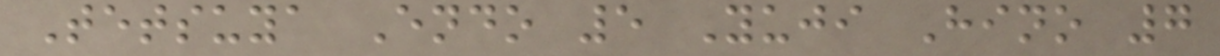Tetsuya Endo 5 Yuji Hino 7
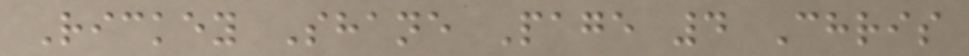Rickey Shane Page 4 Chris
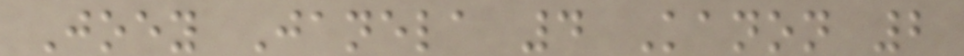Joey Janela 4 Kanon 2
